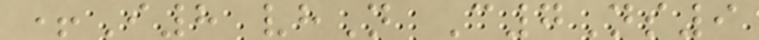+I8 vhN C7Ns9
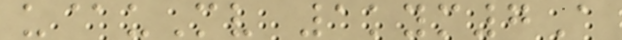u@uMv 1kym7A
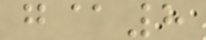g@8
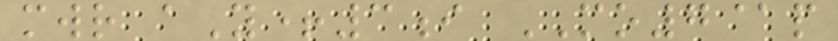mwr aY+3i MO7@p
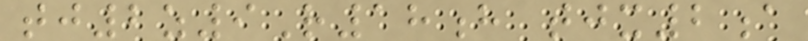tj2z9R18h tjx2a
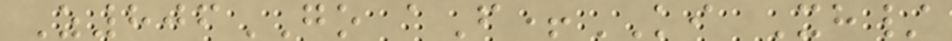Z806GO aF+KI Xh/
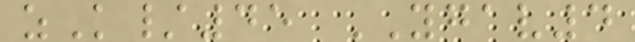zK/45 YGAV4
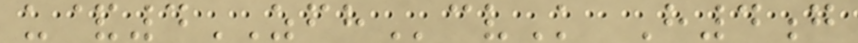u&4ZFHcvK H4g
